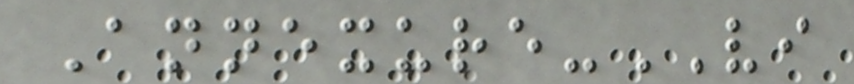Annexure-VI
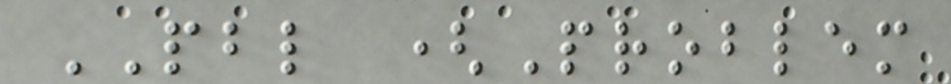PBL (Problem
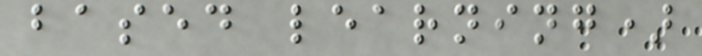based learning)
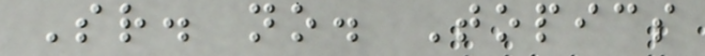Sr. no. Topics
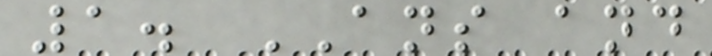1. ANS and
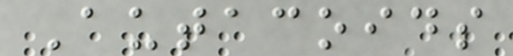Autacoids
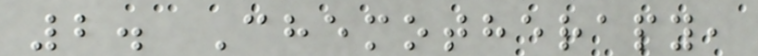2. Chemotherapy,
